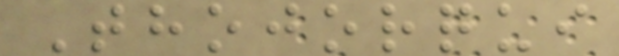Thojorqui
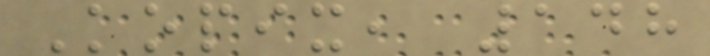Kopix, 148
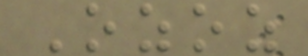Ozoz
